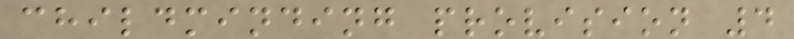childminding provision 4
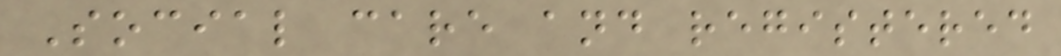Social care and registered
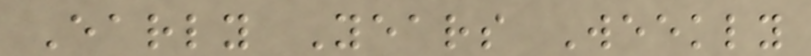Early Years Weekly
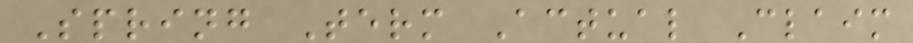Spring Term Actual Claim
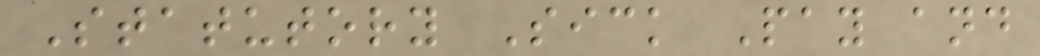Statutory Sick Pay and
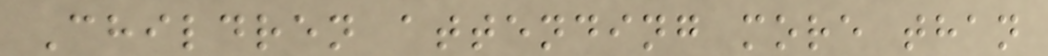Children attending more than
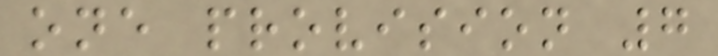one provision 7
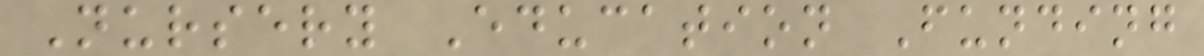Nursery Education Funding
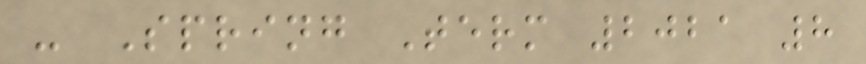- Spring Term 2021 8
